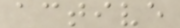active
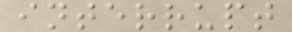interrupt
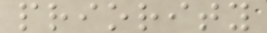priority
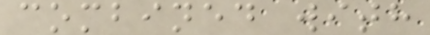combined with
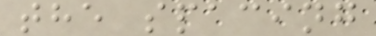the spacing
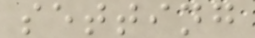setting
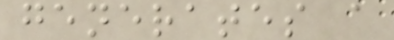generates a
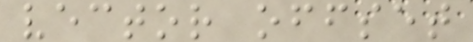vector offset
